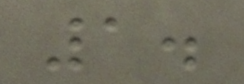1.
